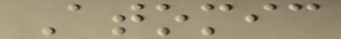Atomic
